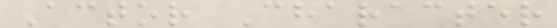Actor Character
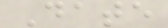Date
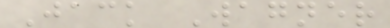Jack Wagner
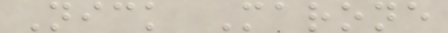Nick Marone
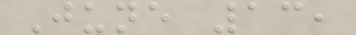June 13,
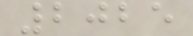2025
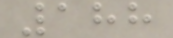188
